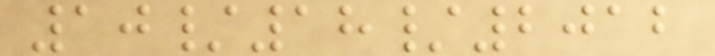10/18/2012
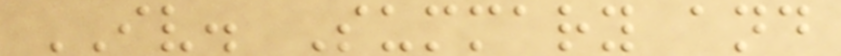IV. Summary and
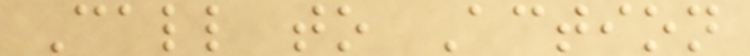Call to Action
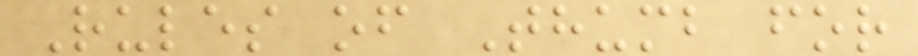Rules of Thumb for
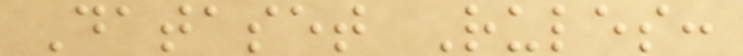Dataset Rules:
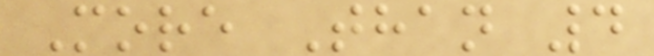More Than 4
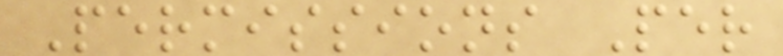Permissions Per
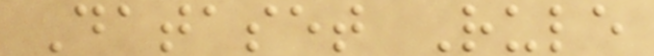Dataset Rule
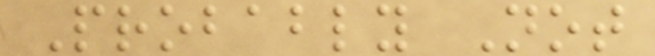Probably Not
